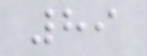89
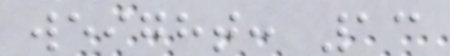weight: 13
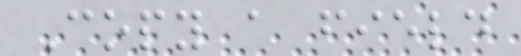Copy a field
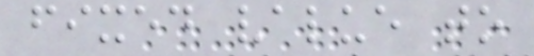fixed value to
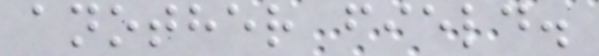another field.
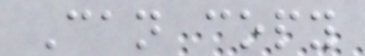Can copy
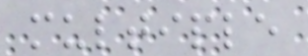multiple
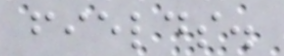fields.
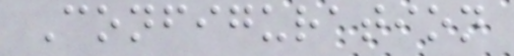Configuration
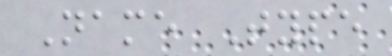Name Type
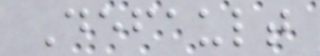Default
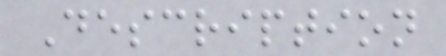Description
